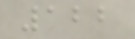122
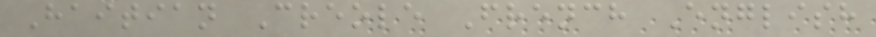Haitian Creole French English
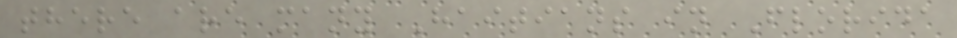there are many Haitians in Florida
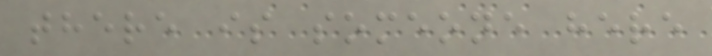there is someone here
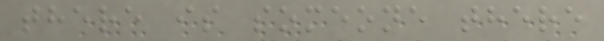there is someone there
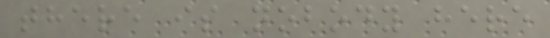there is nobody here
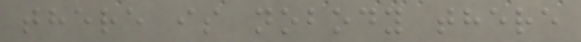there is nobody there
